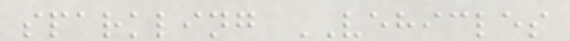sparkling VEHICLES
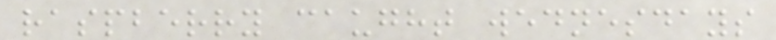raspberry caught wednesdays
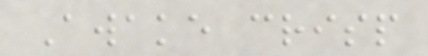Awake crisp
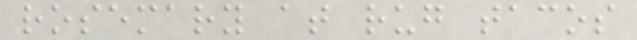rosemary at rug tacos
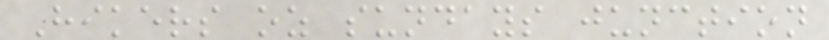Hikers oz sundays junction
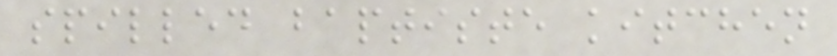spilled baptiste kitchen
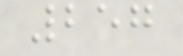257
